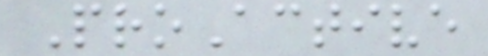ProActive
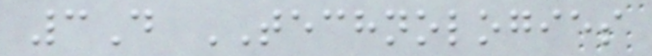3D TECHNOLOGIES
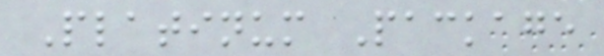Platinum Package
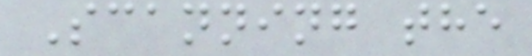Scanning the
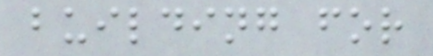building for
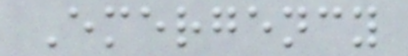Emergency
